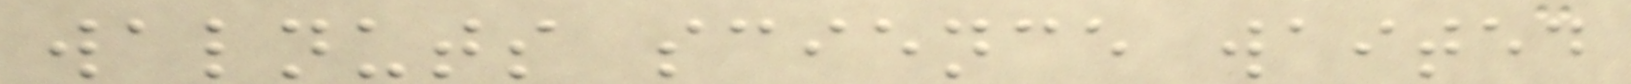walnuts science waited
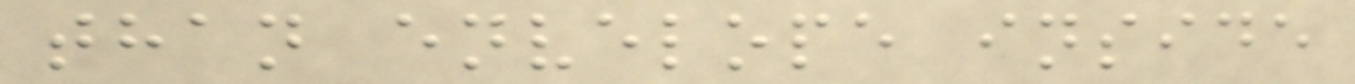than envelope inside
